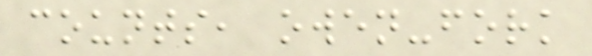counts, owen-fork
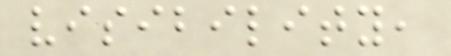visibility,
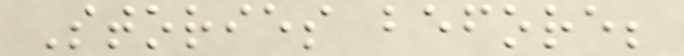Stories before;
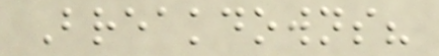Breakdowns?
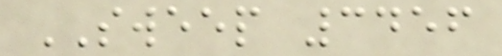SWEEP 3456
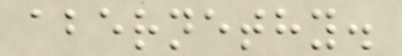abernethy.
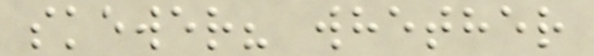skewer? whether
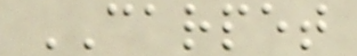CARPET
